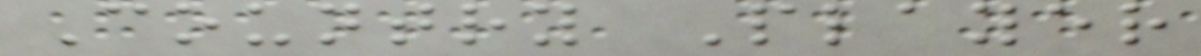Country Player
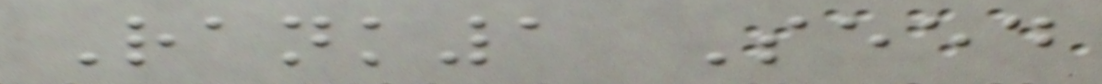Rank1 Seed
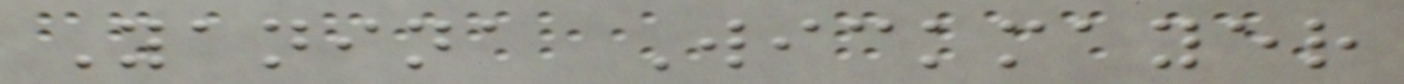Yanina Wickmayer
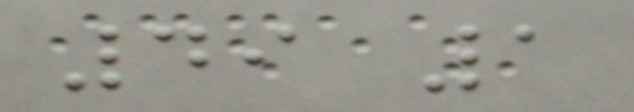49 1
